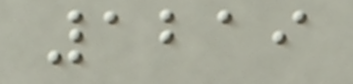1219
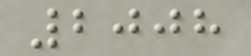2008
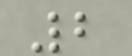2
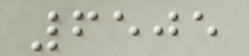6505
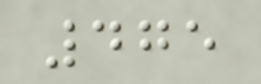475
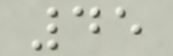45
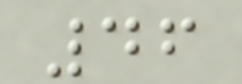46
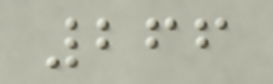266
